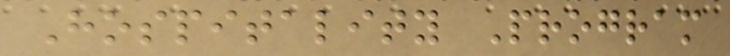Hospitality Program
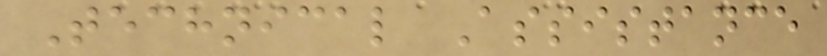Technical Assistance
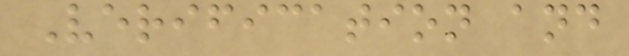Verification and
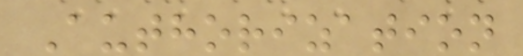Authorization
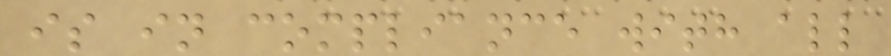is in compliance with all
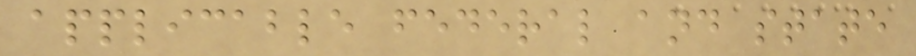applicable federal and state
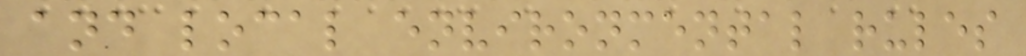and local environmental rules
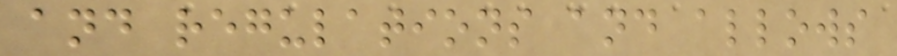and regulations and allows
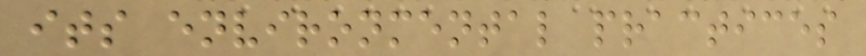its environmental practices
